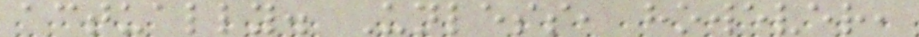actually. Unless, however,
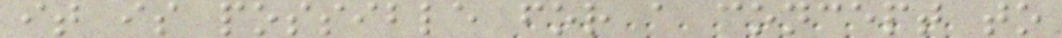it is possible for a concept to
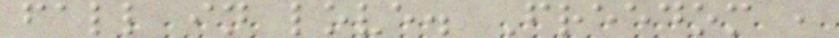fall in love. Freedom ,
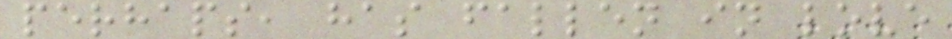perhaps, has fallen in love
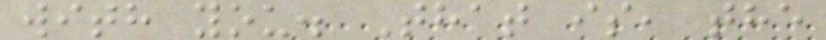with you. That is, the
